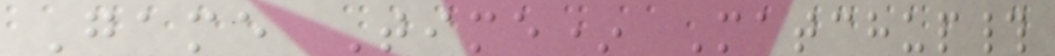Game Time* Matchup#
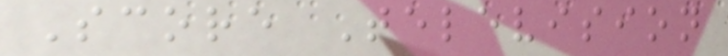Score Television
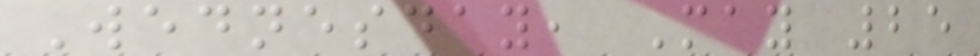Wednesday, May 25
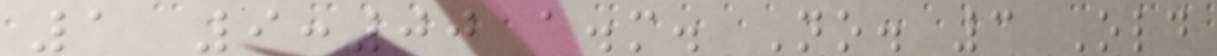1 9:00 a.m. No. 3 Old
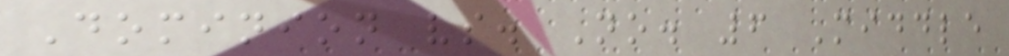Dominion vs. No. 6 Middle
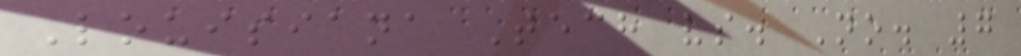Louisiana Tech vs. No. 7
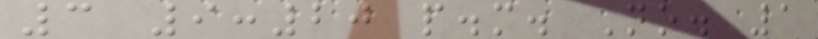3 9:20 p.m. No. 1
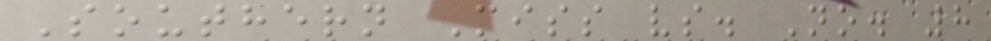Southern Miss vs. No. 8
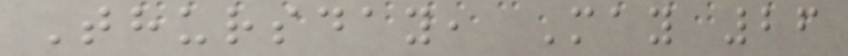Thursday, May 26
